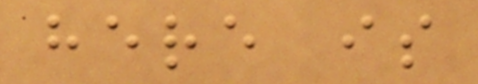here is
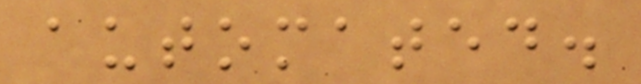automated.
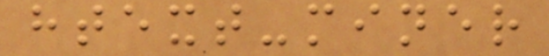htext-miner
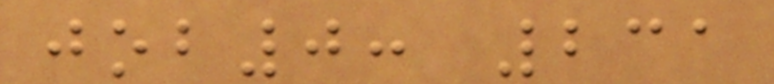job0: 231
